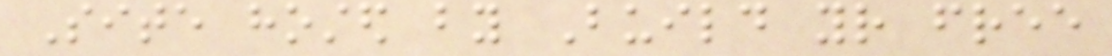Site hosted by Build your free
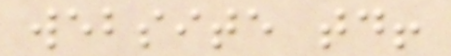website today!
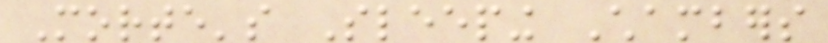Morte's Sleeping Chambers
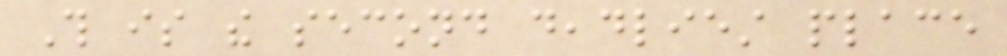This is the second deadliest place
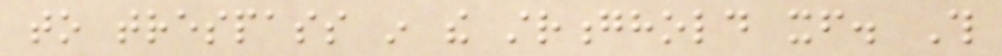to trespass in the stronghold itself. This
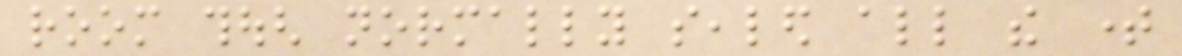room though normally sealed all the time
